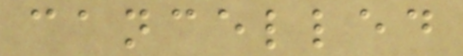cancelled
